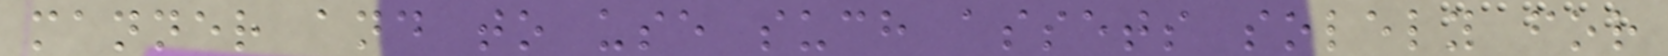manner and to use such assets solely for
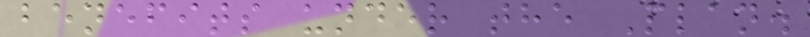benefits under the Plan.
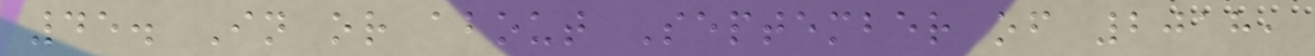45. In or about September of 2018,
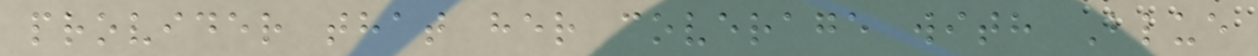provider that her coverage with Blue
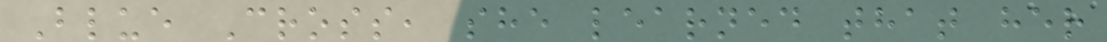Blue Cross, she learned that her
